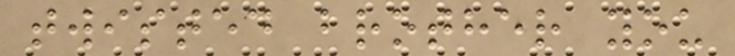twisted brother you
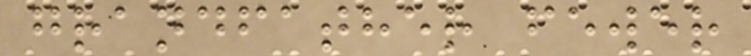grandfather fewer
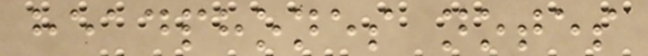headphones notes
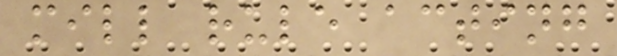mill rule acting
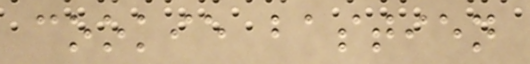cookie bastien
